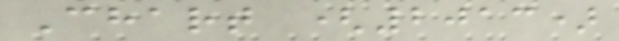Chart (2013)
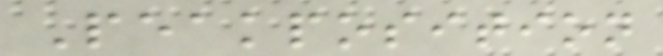Peakposition
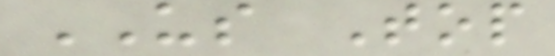US Top
